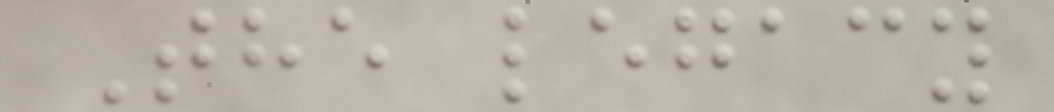The legacy
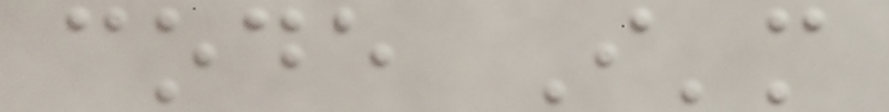code I'm
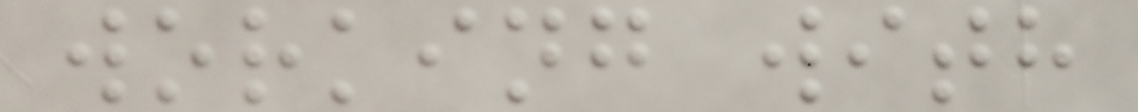working with
